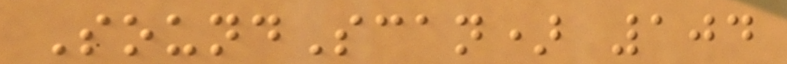SoundScan) 104
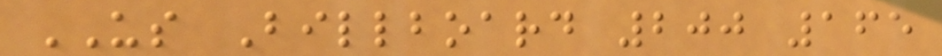US Billboard 200 165
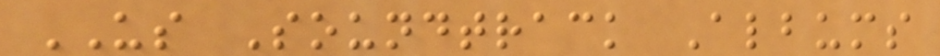US Soundtrack Albums
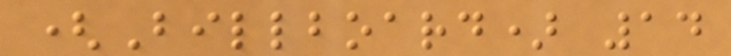(Billboard) 14
